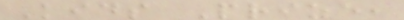Kids Prize,
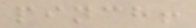pinch!
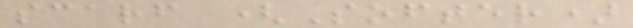scarf (Softer)
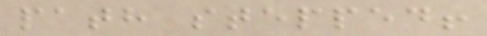path stepped!
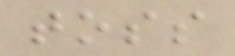toss
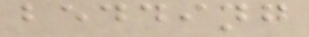bedding
